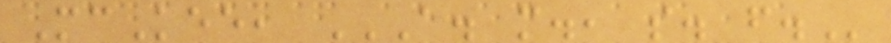McKee, A. M., S. F.
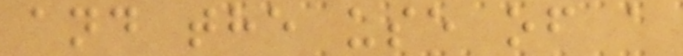and the use of a
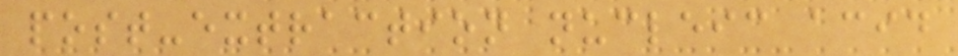post-extraction nucleic acid
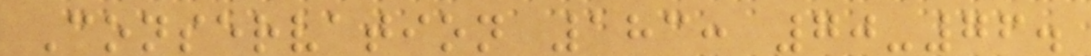Conservation 183: 70-76.
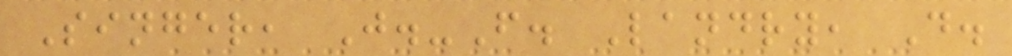Singer, J.-F. Landry, D.
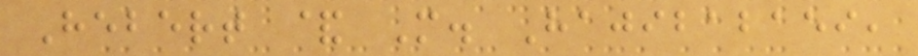Hebert & M. Hajibabaei,
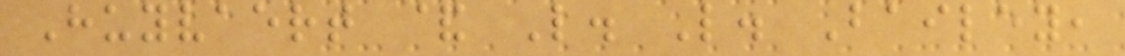Huyvaert & L. L. Bailey,
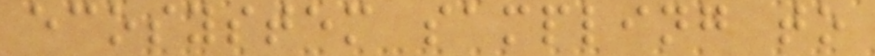ecosystem sampling to
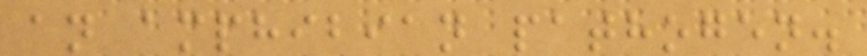an amphibian pathogen.
